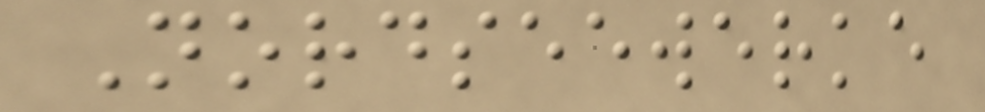Nordseewerke
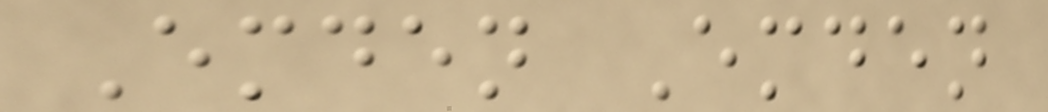Emden Emden
